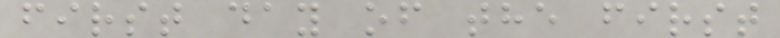first day of the first
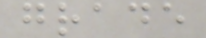grade
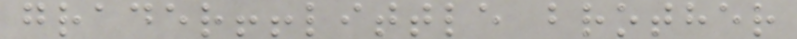grader!!little brother
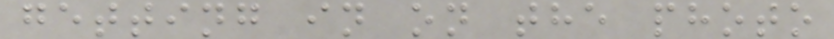getting in on the photo
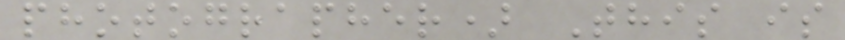photographer) This is
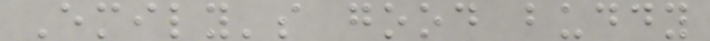Emily's good buddy
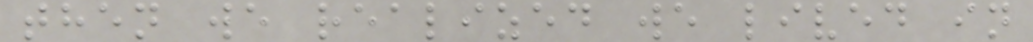then we realized we lived in
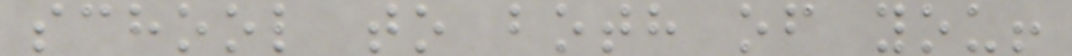school to both of you!
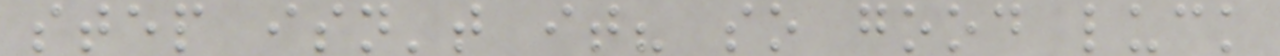step isn't it? so good luck
